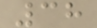38
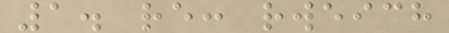1. re: rweich
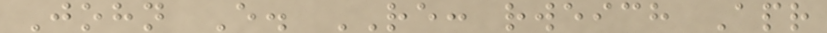John E. RE: rweich Apr
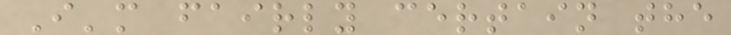I'm fairly certain the
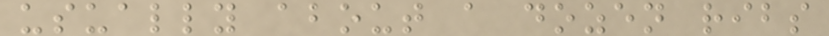usually about a dozen ribs
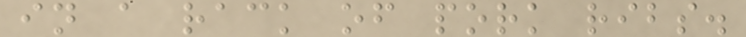in a rack of pork ribs.
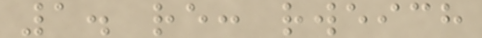1. re: rweich
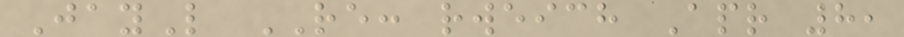JayL RE: rweich Apr 8,
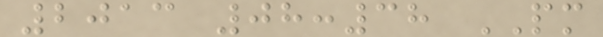2013 08:38 PM
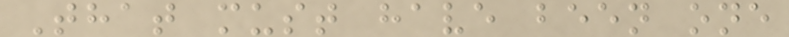That must have been one
